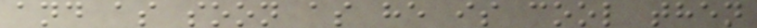and as soon as he is cool then
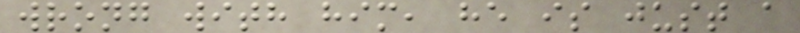wrong with him, he is just a
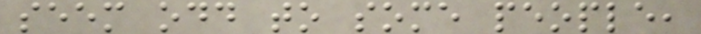seem odd to some people,
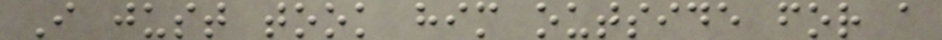I just took him outside for a
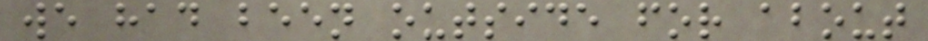we had been outside for about
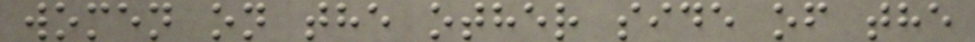women on the other side of the
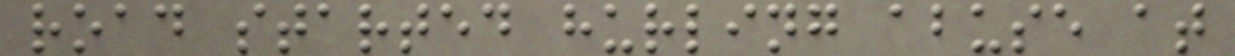road started hurling abuse at
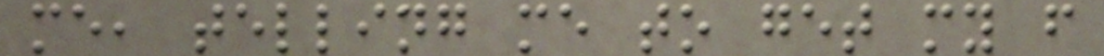me, telling me to get my f
